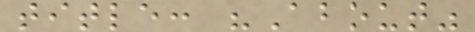title: "About"
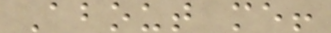About me!
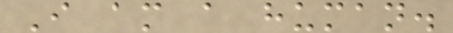I am a human.
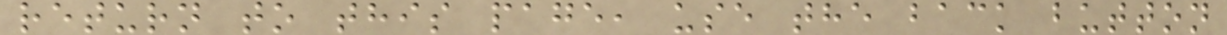return to this page, use the back button
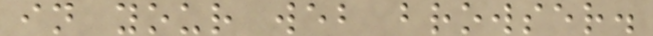in your web browser.
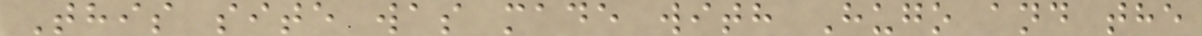This site was made with Hugo and the
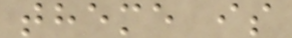theme is
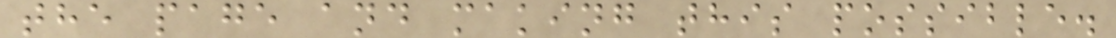the page and making this possible.
